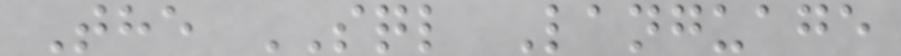The SQL Language
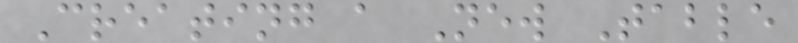Creating a New Table
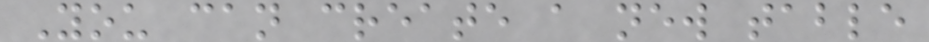You can create a new table
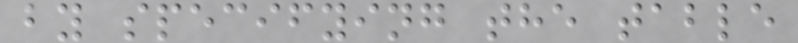by specifying the table
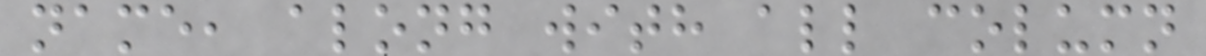name, along with all column
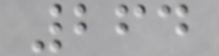264
